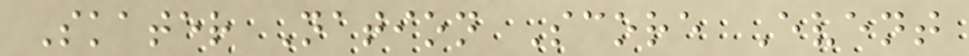Skater Nation Score Event
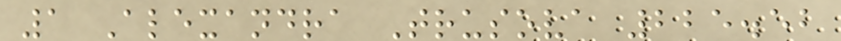1 Alexandra Trusova 225.52
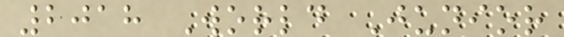2018 World Junior
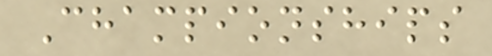Championships
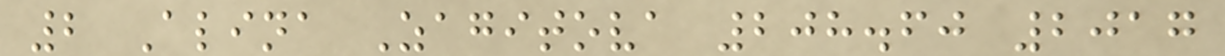2 Alina Zagitova 208.60 2017
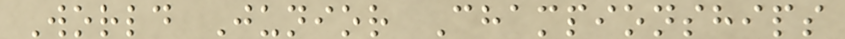World Junior Championships
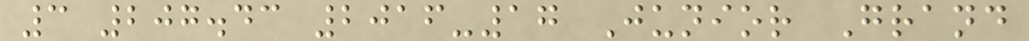3 207.43 2016-17 Junior Grand
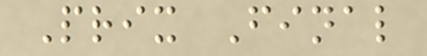Prix Final
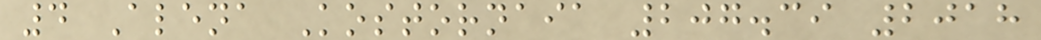4 Alena Kostornaia 207.39 2018
